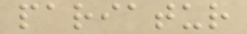pariatur
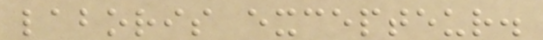laboris excepteur.
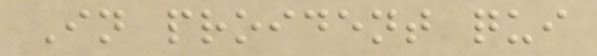In proident qui
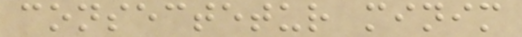consectetur minim
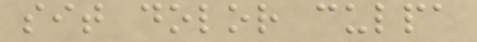sit dolor culpa
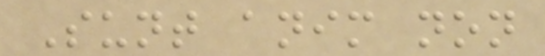Sunt anim non
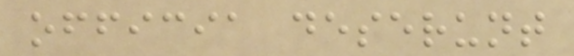officia deserunt
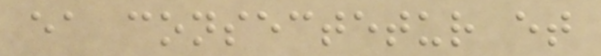ea consectetur et
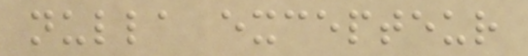nulla excepteur
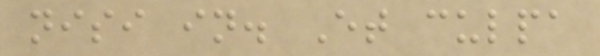nisi in. Et culpa
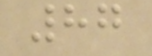87
